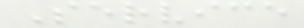Service
